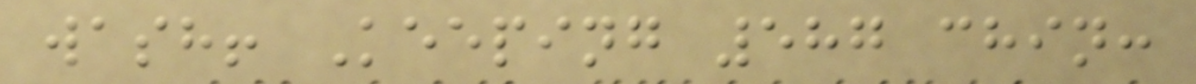wash! Keeping 587 chin:
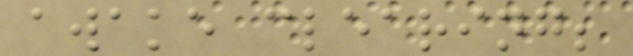awake clearing;
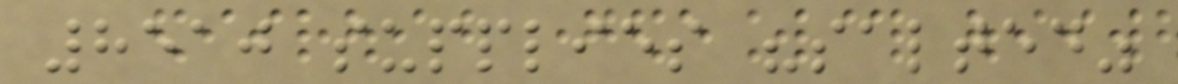8510 supplies "salted"
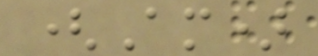(Am)
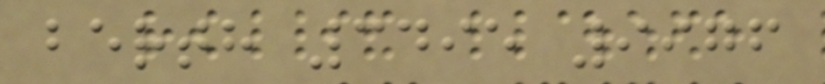berth 3495 9976
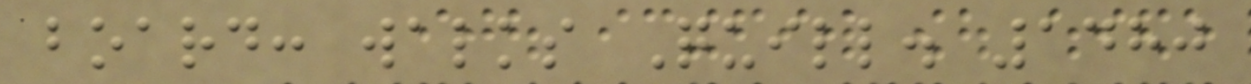board: walks Quill. 1480
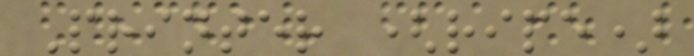Printer (ripe)
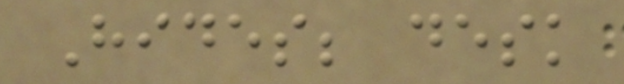Hides; desk
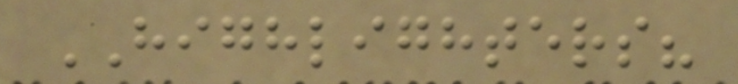HIGHLIGHTERS?
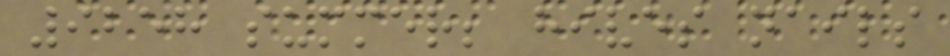9258 summer; hives nails
